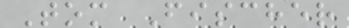Tom Fischer
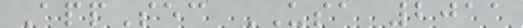AppSec USA 2011
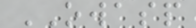OWASP
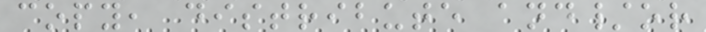copy, distribute and/or
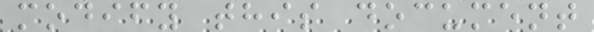modify this document
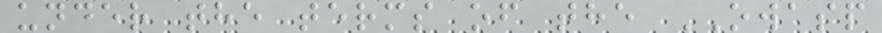under the terms of the OWASP
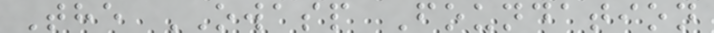The OWASP Foundation
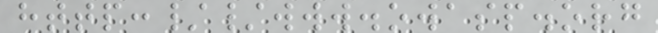http://www.owasp.org
